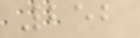252
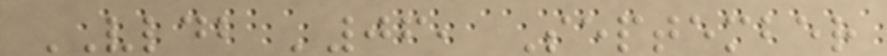VLDB '06, September
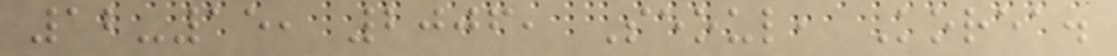12-15, 2006, Seoul, Korea.
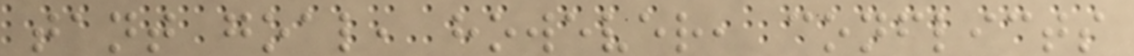tant goal, however, conflicts
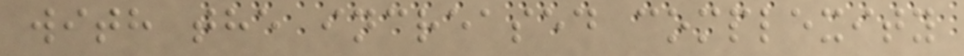with the increased complexity
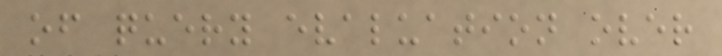of query evaluation over
